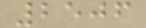2506
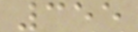355
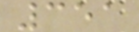351
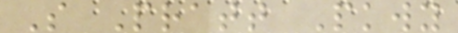S Pratt Pkwy
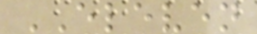ELEVEN
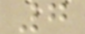7
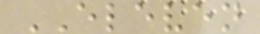ELEVEN
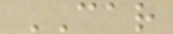CAR
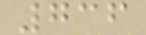736
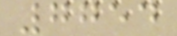7754
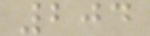204
